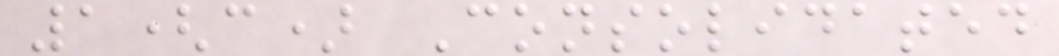1(c) Consolidated
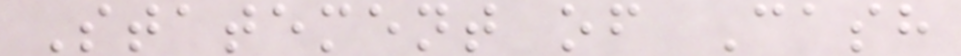Statement of Cash
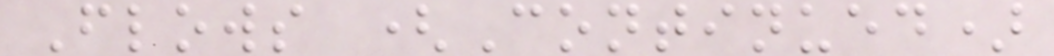Flows (Continued)
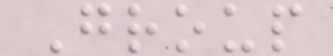Group
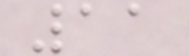11
